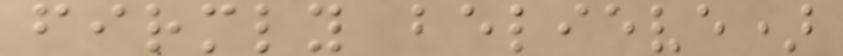firmly believe)
